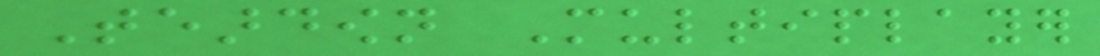Teardown Multiplayer
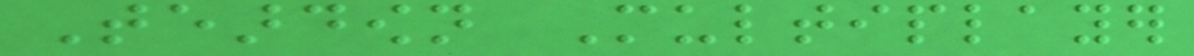Teardown Multiplayer
